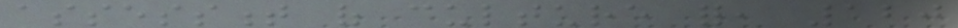assessment of culture for, 120
